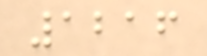1216
